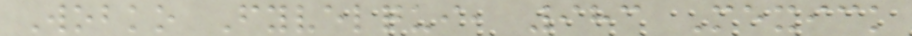Wobko Fyvelqui, 983 Mexick
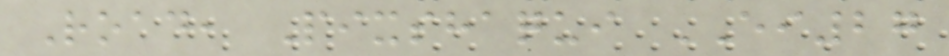Road, Pixshaqui EI27
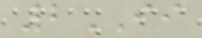2II
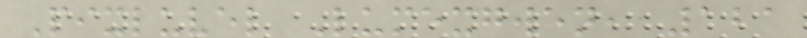Pixluvel Lumexgwen, 121
